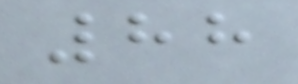88
